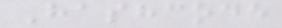Hashcode
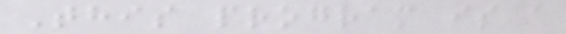This program is a
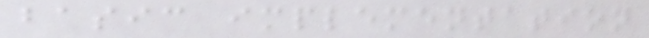basic implementation
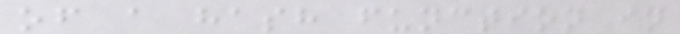of a hash function in
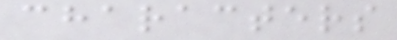characters
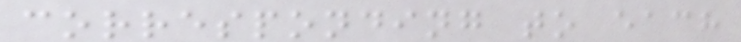corresponding to each
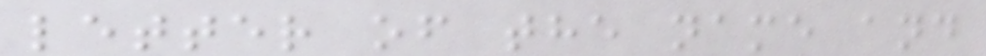letter of the name and
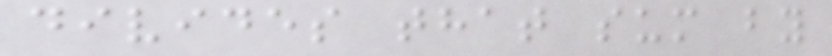divides that sum by
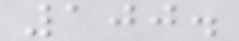100.
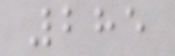285
